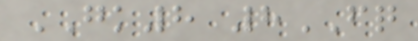GK8 8FQ
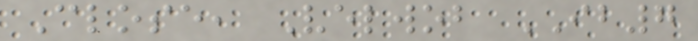Close, Velwob IB7
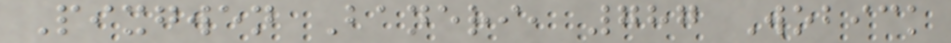Pixgwen Baneri, 787 Wobick
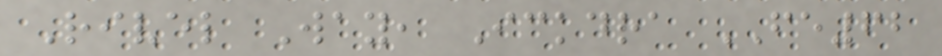Rivel Way, Ickdra FE62
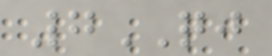7QJ
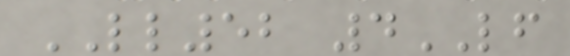LL52 4LF
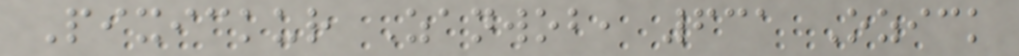Pixickur Zanwob, 631 Ozick
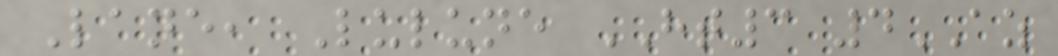Lane, Lulune HT3 4AZ
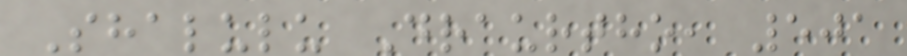Shalulu Draurtho, 501
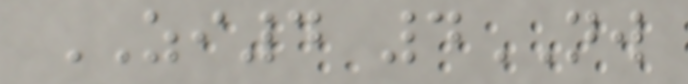ZI4 4NW
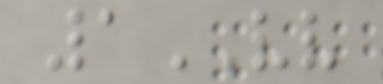1VV
